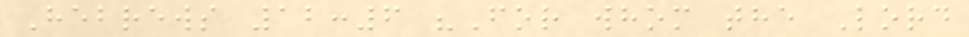Hebrews 12:6 "For whom the Lord
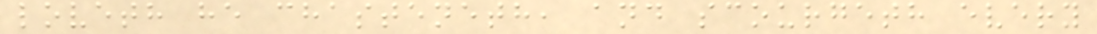loveth he chasteneth, and scourgeth every
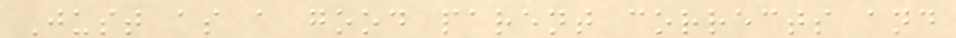Just as a good parent corrects and
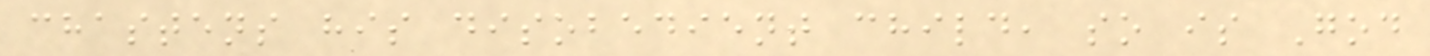chastens his disobedient child, so is God
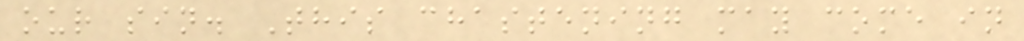our sin. This chastening may come in
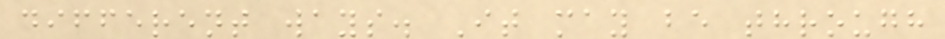different ways. It may be through
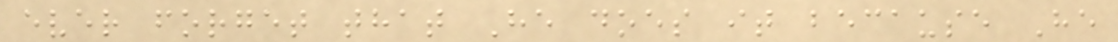ever forget that He does it because He
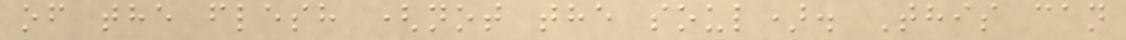of the flesh (not the soul). This can
